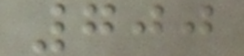700
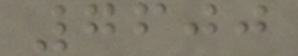7600
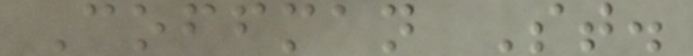Coffman St.
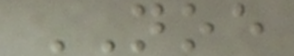NOE
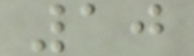10
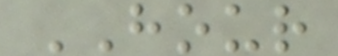HOUR
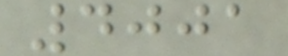4001
